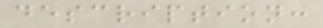description:
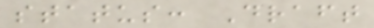status: Draft
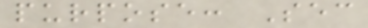purpose: Sec
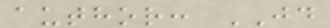author: JD
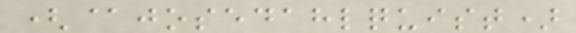(@josedahlquist)
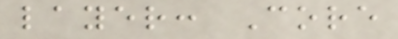layer: Core
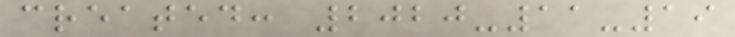created: 2020-11-19
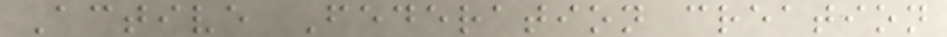Active Federation creation
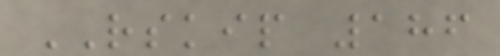RSKIP 186
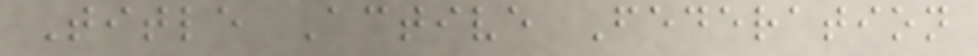Title Active Federation
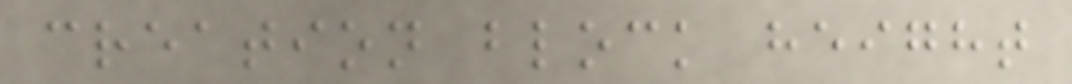creation block height
